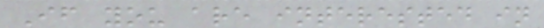If you are interested in
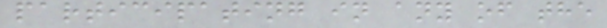participating in any of the
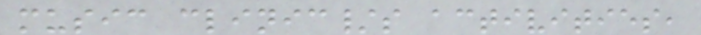music clinic/s activities,
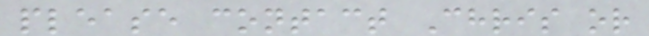please contact Chris or
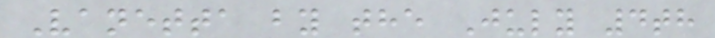Vanetta by the July 4th
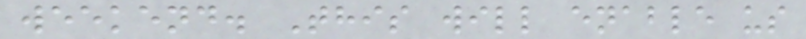weekend. This will enable us
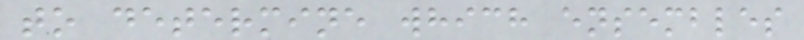to determine which ensembles
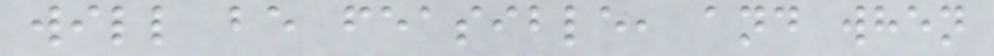will be feasible, and when
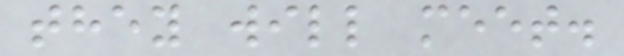they will meet.
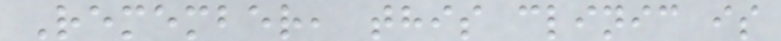Remember, this clinic is
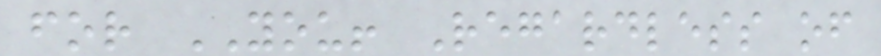for YOU! Regardless of
